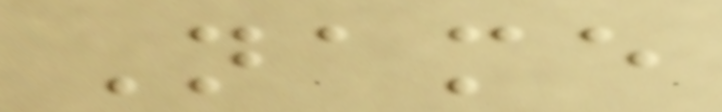Name
